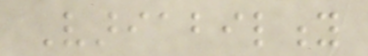Variability
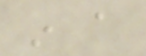in a
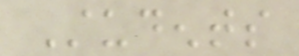Students
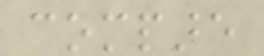compare
